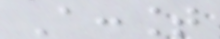Account
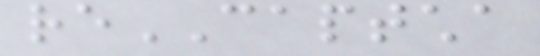reCAPTCHA
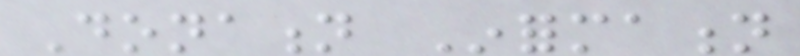Donation Information
